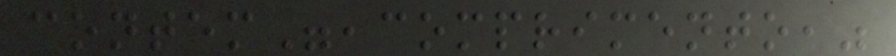contem",comprimento,"
